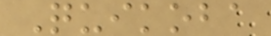Quikoba
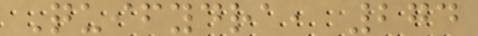Quifydra, 274
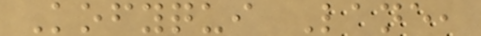Kofyqui Lane,
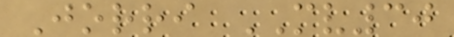Jorri MV30
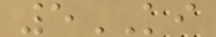5KI
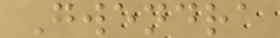Gwendra
